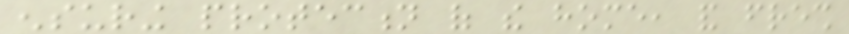ensuring protection of the home, and fresh
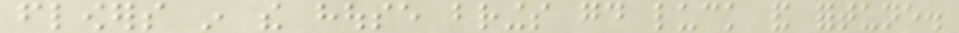flowers in the house brings good luck and fortune.
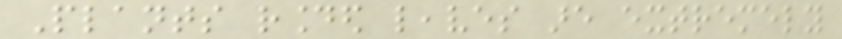Plants rounded leaves are extremely
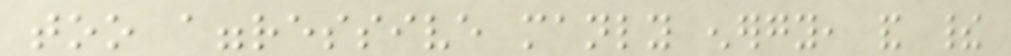too aggressive manly energy, and their
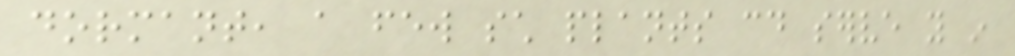dormant, a few such plants could serve you in
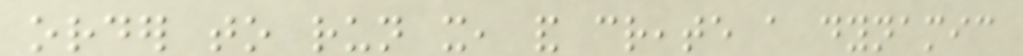order to run it, and create a dynamic
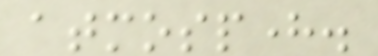atmosphere.
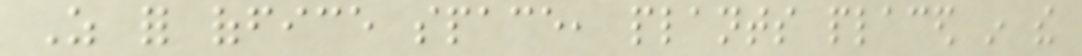As for office space, plants placed in the
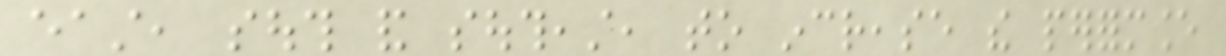east, south and southeast, to increase the performance
